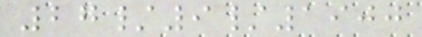27/9/1900
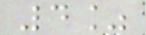4%
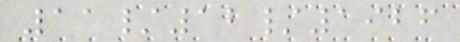11/12/1926
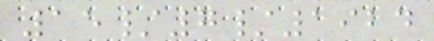15/7/1924
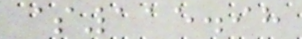$115.98
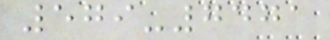579-7471
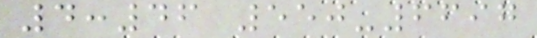4:46 550-6697
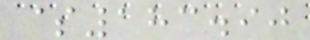$183.90
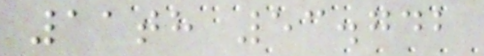11th 53.742
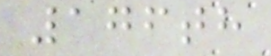176th
